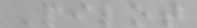Pilot
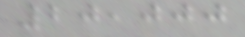20,000
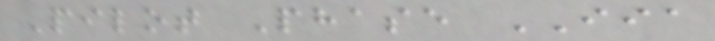Pilot Phase IIA
